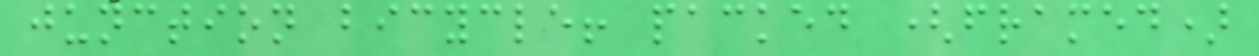junction bicycle! packed (framed)
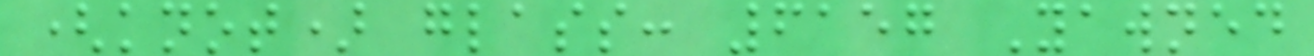(knot) glass: 6157 Yawned
